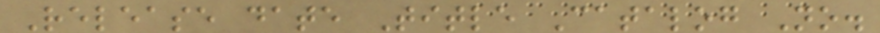Release date Title Catalog No.
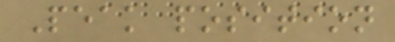Peak position
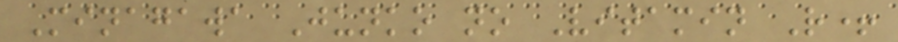Minagawa Junko no Vitamin R+
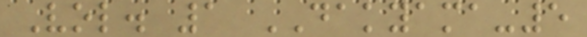Vol. 1 DAKYAMA-5
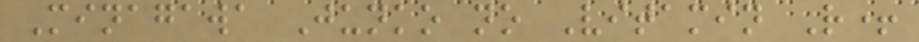Minagawa Junko no Vitamin R+
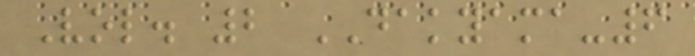Vol. 2 DAKYAMA-6
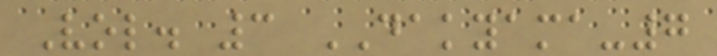Vol. 3 DAKYAMA-7
